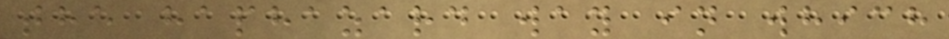the haphazard way in which
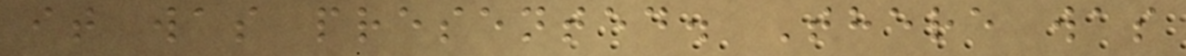it was presented. There was
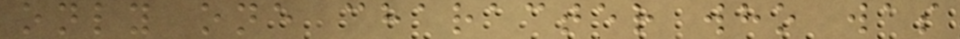only one character who was
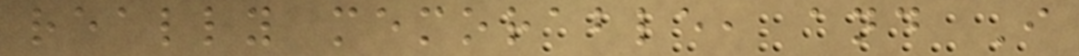really memorable, and I
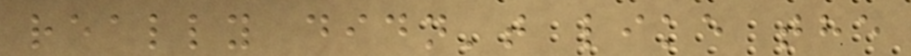really didn't like the
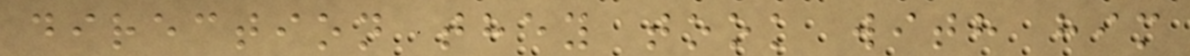direction they took with him
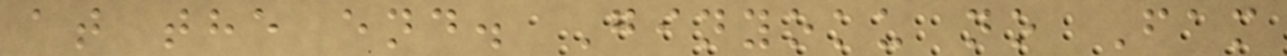at the end. Ginyoku no Fam
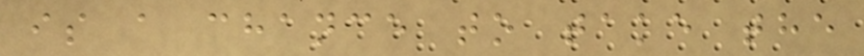is a chance to take the
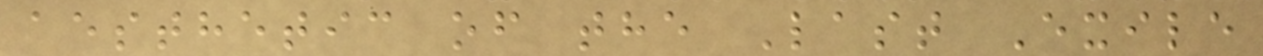aesthetic of the Last Exile
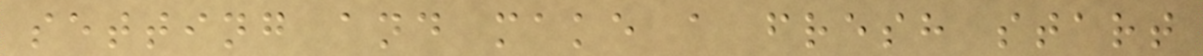setting and make a fresh start
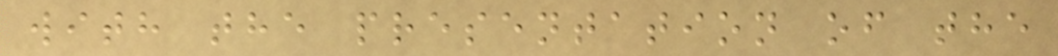with the presentation of the
